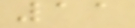11
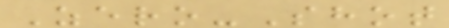Zero-Shot
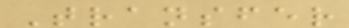Transfer
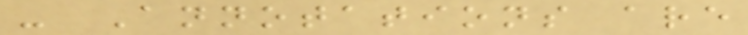- Annotations are
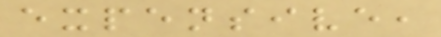expensive,
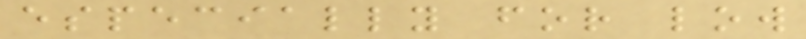especially for low
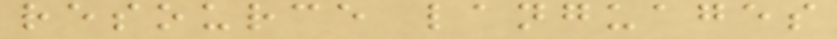resource languages
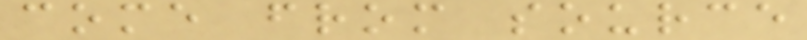come from source
